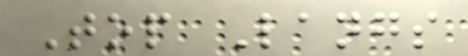Top Langs
